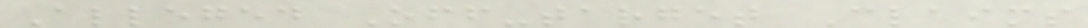Alleged Off-target Claims
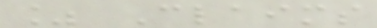% Claims
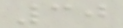30
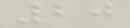20
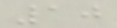10
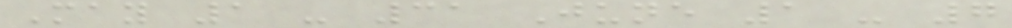May 1 - 31 June 1 - 7
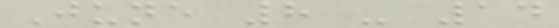June 8 - 14
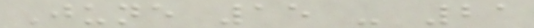June 15 - 21
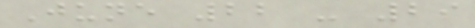June 22 - 29
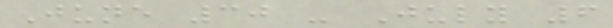June 30 - July 6
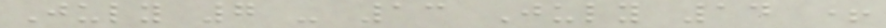July 7 - 13 July 14 +
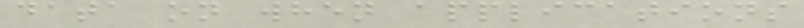data on when applications
